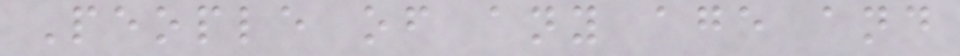People of any age and
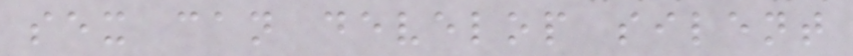sex can develop silent
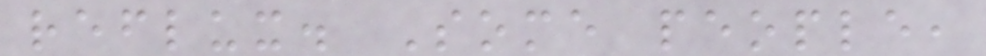reflux. Some people,
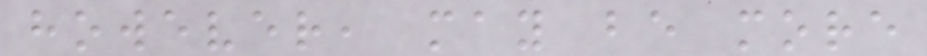however, may be more
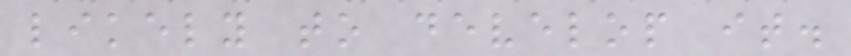likely to develop it.
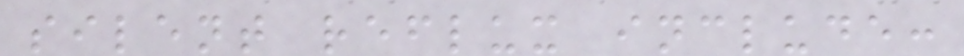silent reflux include:
